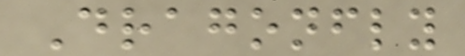Dragonfly
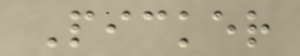Picker
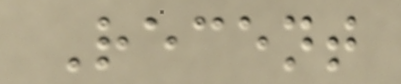Recent
